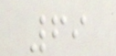69
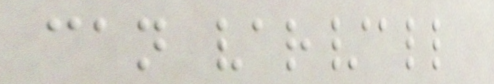can var/all
